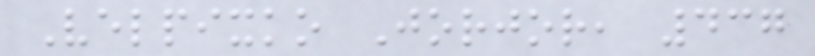Velpixko Jorjor, 437
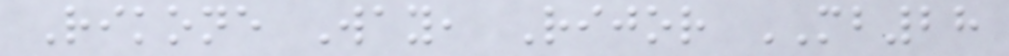Rikone Way, Rijor MB28
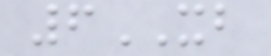6XB
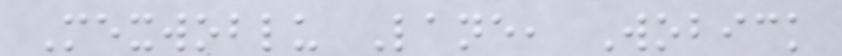Mexwoblu Lane, Wobick
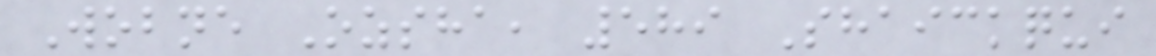Wobne Ozsha, 589 Shaickqui
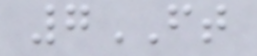7FT
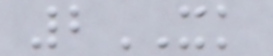2XK
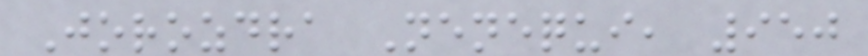Jorozdra Nenequi, 950
